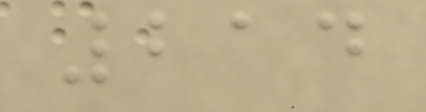214
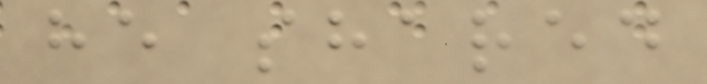he shared
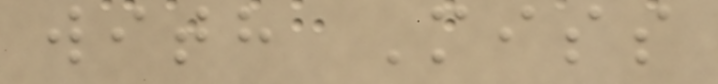with Miss
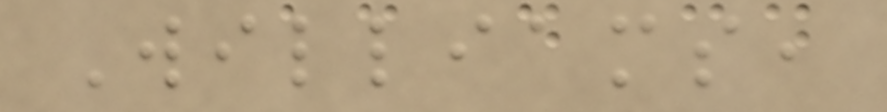Williams,
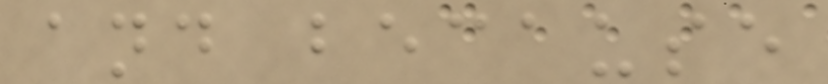and because
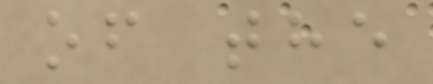of the
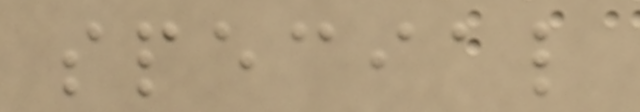special
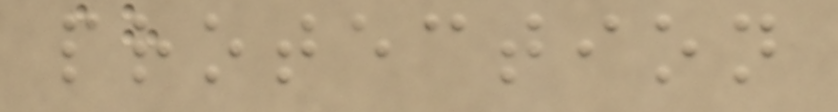protection
